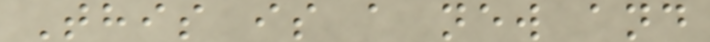This is a new and
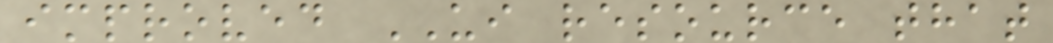improved UI resource that
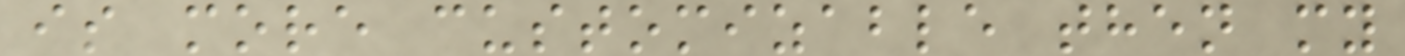is more customizable then my
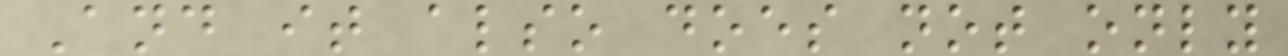And it also does not only
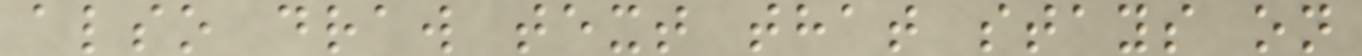also draw text that stays on
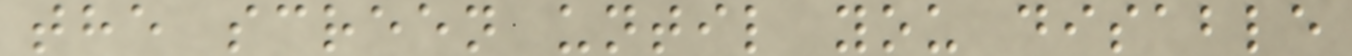the screen until you disable
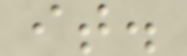it.
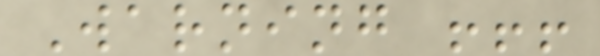Warning !!!
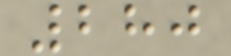280
